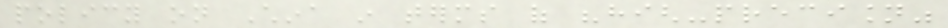policy on China in terms of "high-precision"
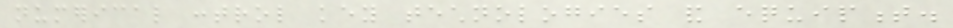numerical control key technologies and equipment.
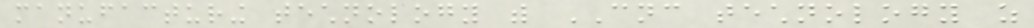manufacturing technology with CNC technology as
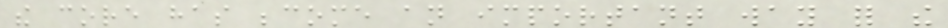the core has become an important way for the
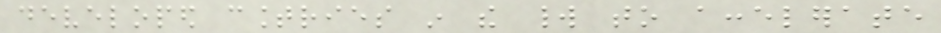developed countries in the world to accelerate
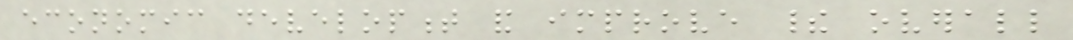economic development and improve their overall
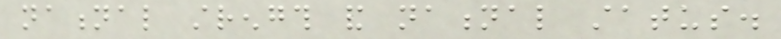national strength and national status.
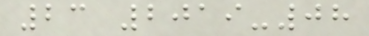23 2019-08
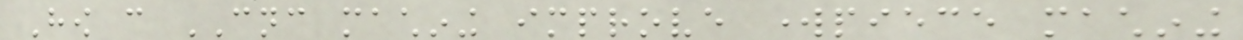How can CNC machining improve workpiece machining
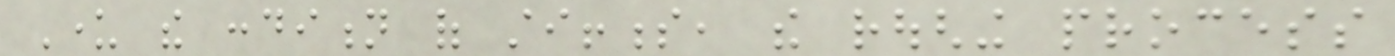Under the condition of stiffness, the roughing process
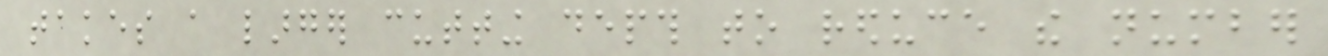takes a larger cutting depth to reduce the number
